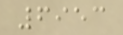6953
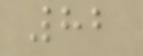82
